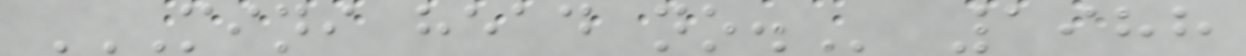MINI HEAD NO. 1988
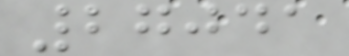27041
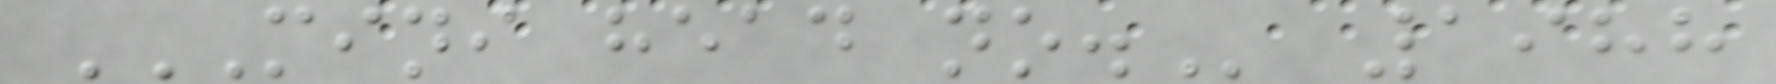MINI HEAD NO. 1988
